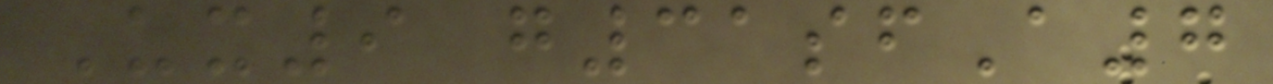Ux9 g31sfA7
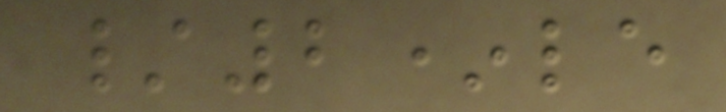/2*le
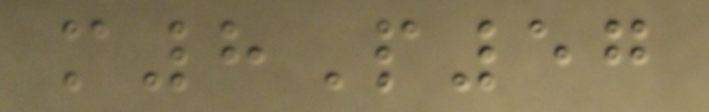m8P57
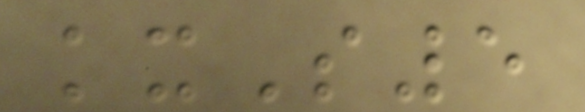kxS5
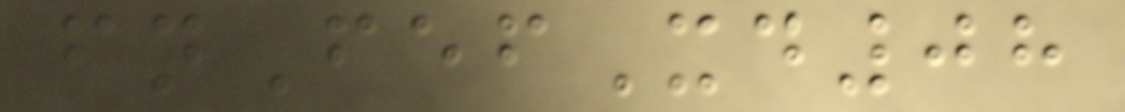fnFefXd08
